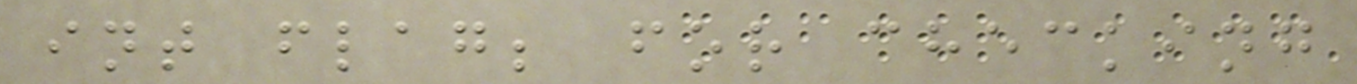int flag; for checking
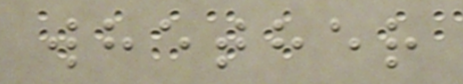whether
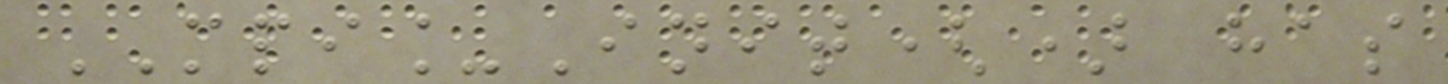MPI_Init() has
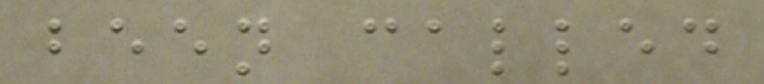been called
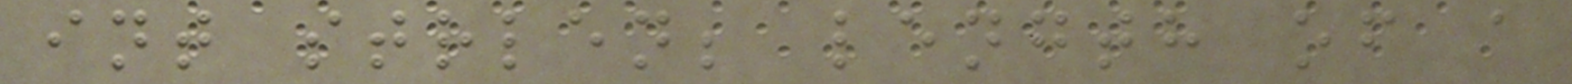int strlen; length of a
